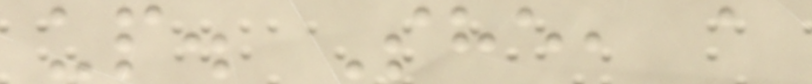up. She, a
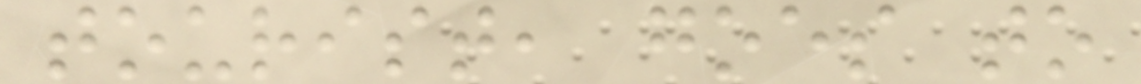tourist, goes to
